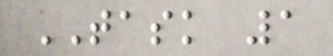TASK 1
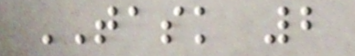TASK 2
